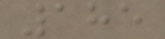185
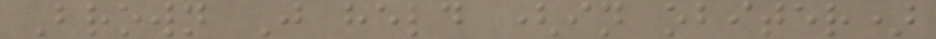Brown J held (in obiter)
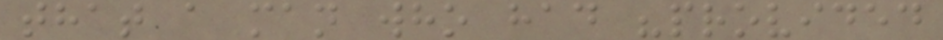that a man who had "provided
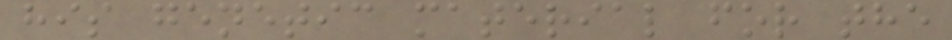his genetic material for the
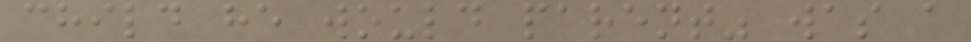child he would parent" was a
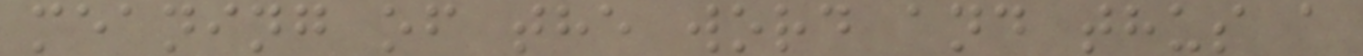meaning of the word and thus a
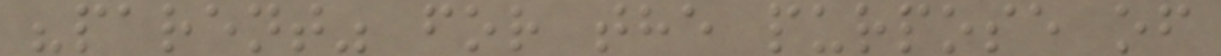"parent" for the purpose of
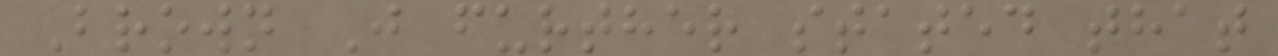Brown J further stated that
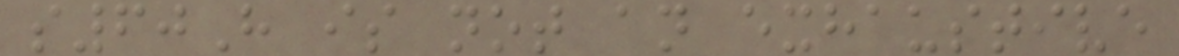s60H is not an exhaustive
